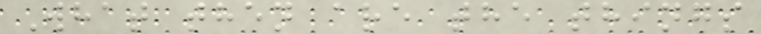What then are the things
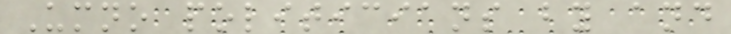Umno politicians by and
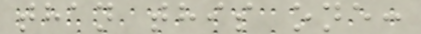than this one:
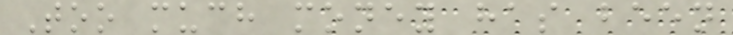Too much money has been
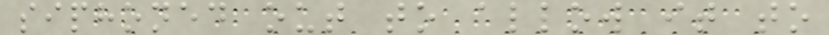siphoned out to allow it to
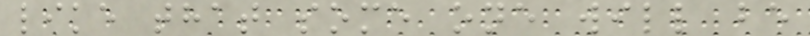like that some one will be
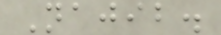Najib.
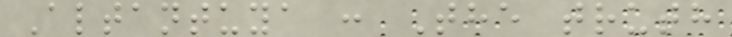Altantuya : The truth
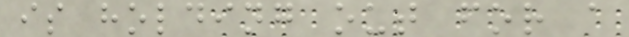is holding out for a
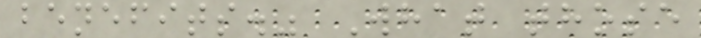benefits." What those
